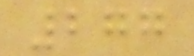277
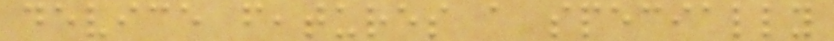device features a specially
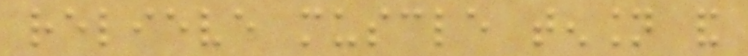relieve muscle tension and
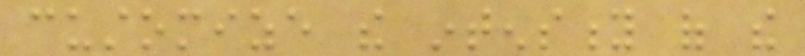customize the intensity of the
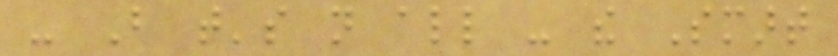- But that's not all - the Smart
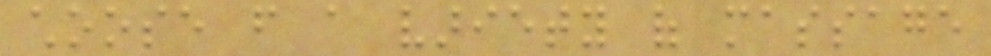choose from a variety of massage
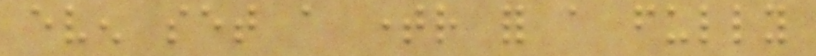even set a timer for a fully
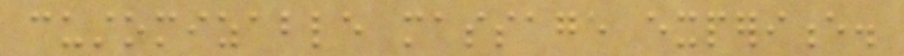customizable massage experience.
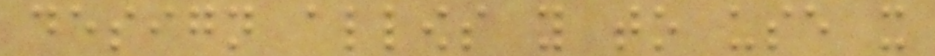design allows you to use it
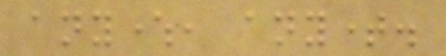anywhere, anytime.
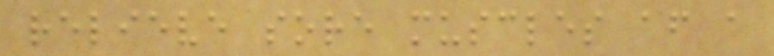relieve sore muscles after a
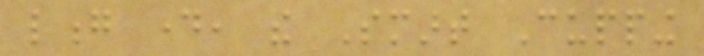long day, the Smart Cupping
